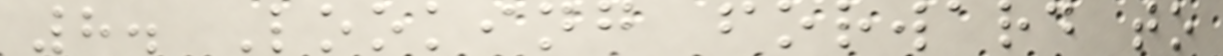8. Looking forward to
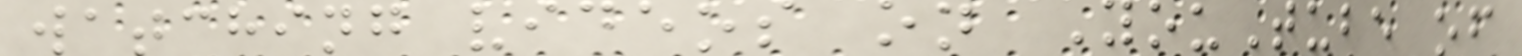watching videos on YouTube of
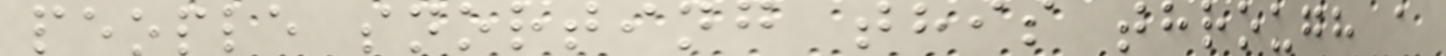people snorting this through a
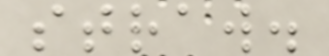straw.
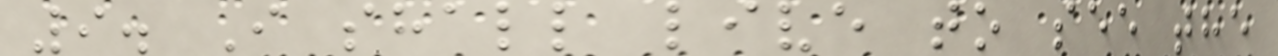9. I shall live to see the
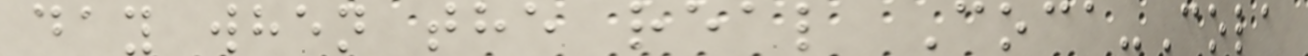day when the real Coca-Cola
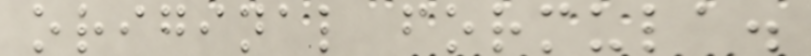original formula.
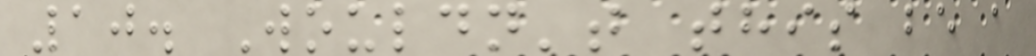10. Wouldn't this be a
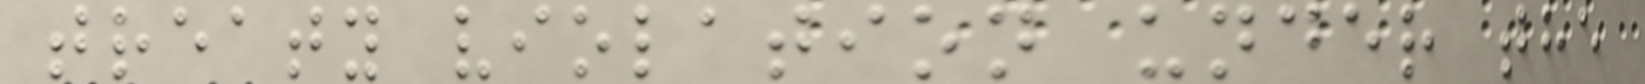treaty violation under the
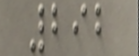292
